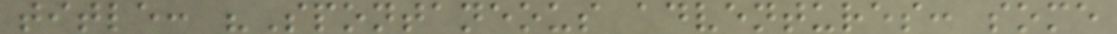title: "Spontaneous adventures: some
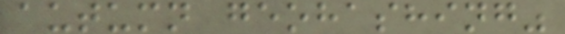autumn geohashing"
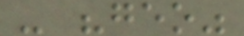- "geo"
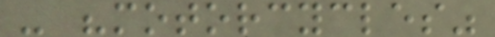- "motorcycles"
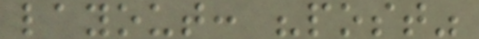layout: "post"
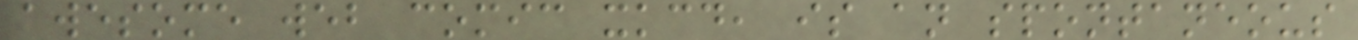awesome web comic xkcd, is an spontaneous
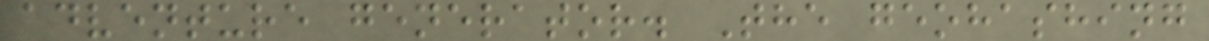adventure generator. The geohashing
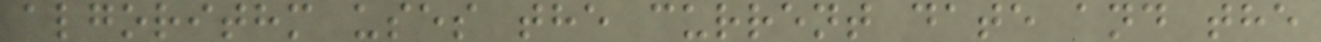algorithm uses the current date and the
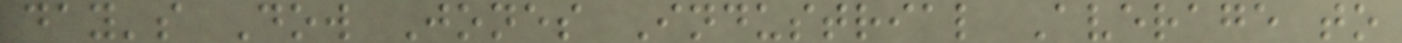day's Dow Jones Industrial Average to
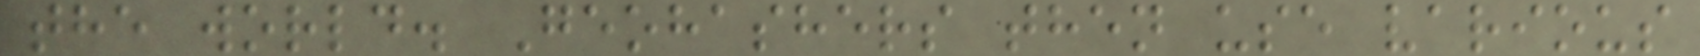the world. Geohashers then use various
